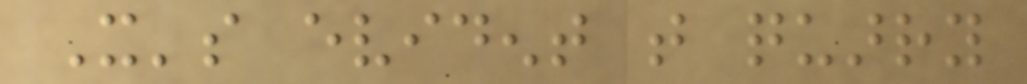It's evident that quarry
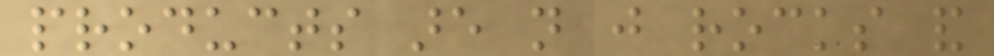products are not just rocks and
